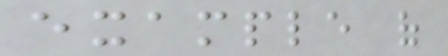example of
